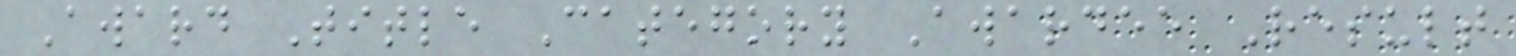Award Title Category Awardee Result
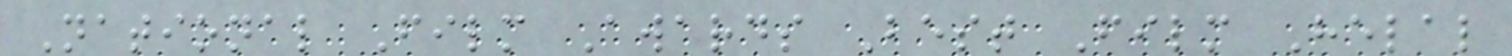National Film Awards Best Film Helal
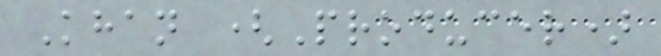Khan (Producer)
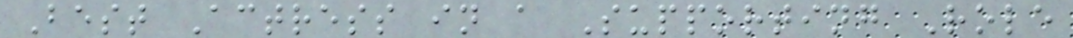Best Actress in a Supporting Role
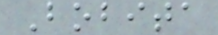Bobita
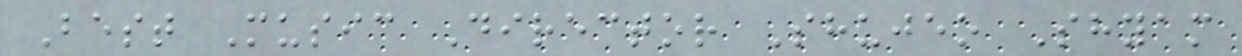Best Music Director Shujeo Shyam
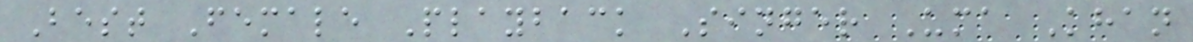Best Female Playback Singer Uma Khan
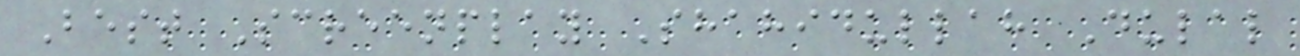Best Screenplay Shahidullah Dulal
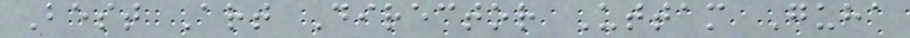Best Art Director Uttam Guha
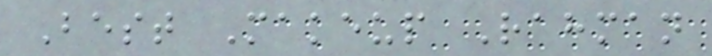Best Makeup Rahman
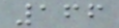166
